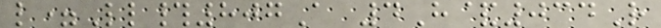l=Ll#807A 4H&034R
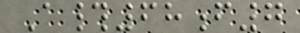A#68f7
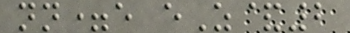nn=e eZ&2
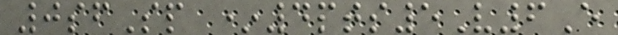0sfSp *4pts5V6E
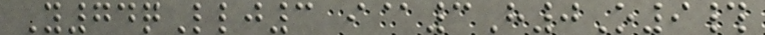Y74qLlj3 i@3H0O9#
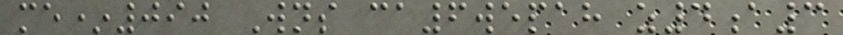me*090 Wns ca6wepah z4a3
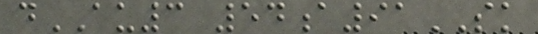dAU3 54a91SK
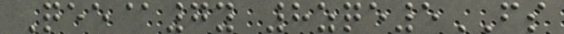Qee@7y 8zqe5FS
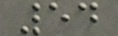54
